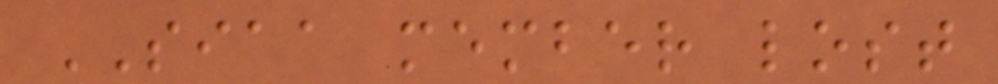SIAA member lost
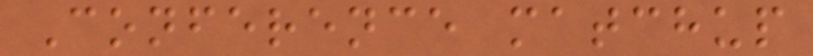Conference matchup
